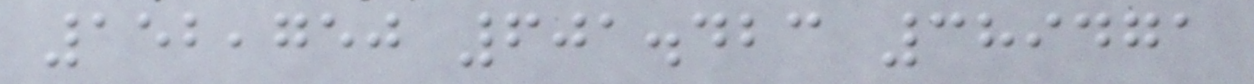152,750 601.423 389471
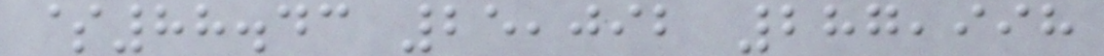$88.43 25,092 287,998
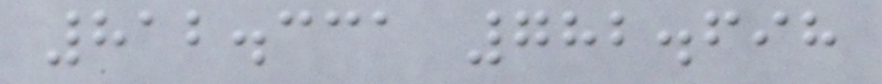812.331 782.698
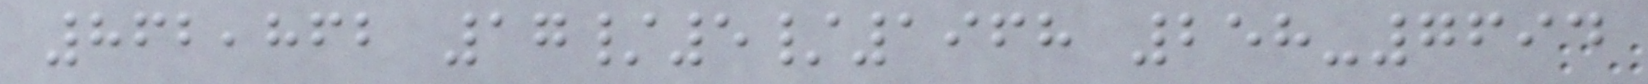862,862 17/5/1968 258-7694
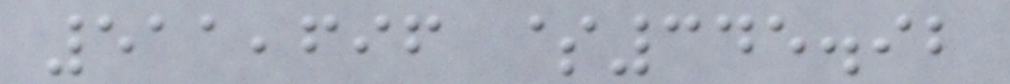511,696 $345.92
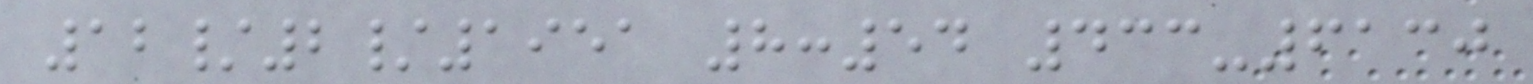12/2/1951 8:54 433-6130
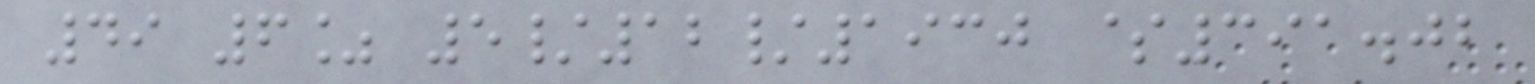49 6% 5/12/1930 $391.02
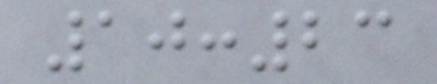10:23
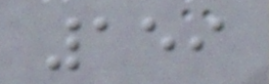159
